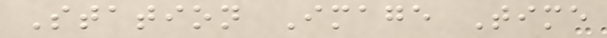Station Image Time
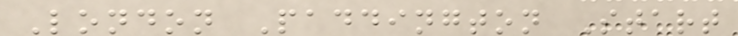London Paddington Start
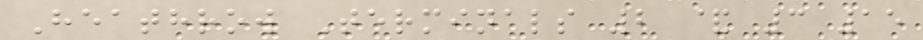Heathrow Terminals 2 & 3 15
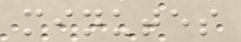minutes
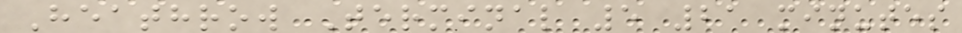Heathrow Terminal 5 21 minutes
